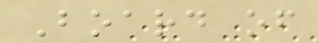Board of
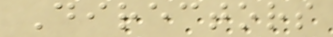Directors
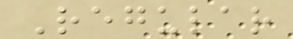Regular
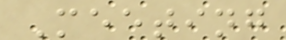Meeting
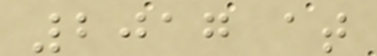2017 at
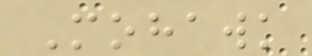Mohawk
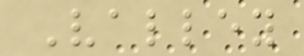Valley
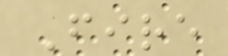Fire
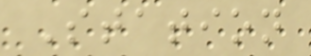Station
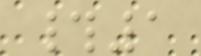#1
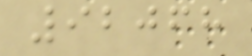92068
